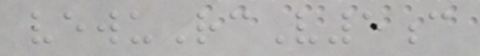vewuRcV5c
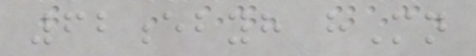62ebyh hMn
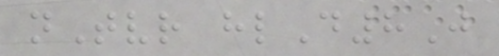nTvr hlD8J
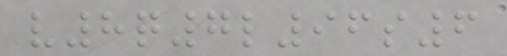v8q7l96s6
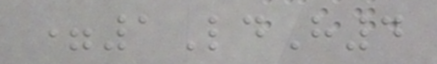=1LdH4
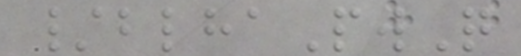/blhaPwQ
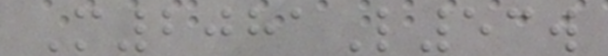M2081L53w
